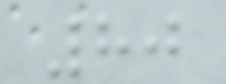80
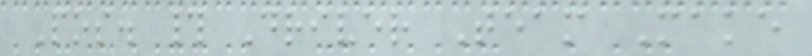Pos. # Driver Team Make
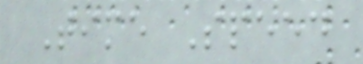Time Speed
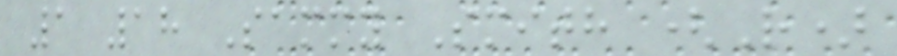1 18 Sammy Smith (R)
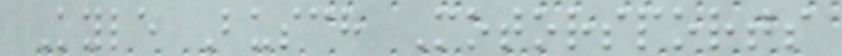Kyle Busch Motorsports
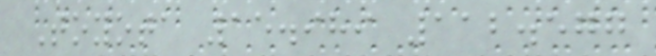Toyota 15.989 112.577
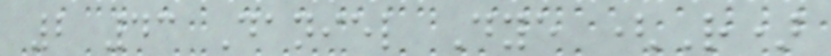2 43 Daniel Dye (R)
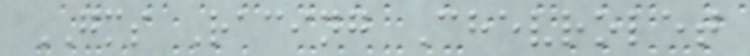GMS Racing Chevrolet
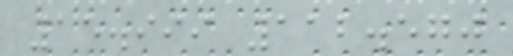15.999 112.570
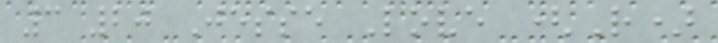3 20 Jesse Love (R)
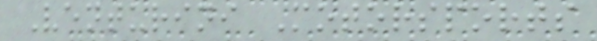Venturini Motorsports
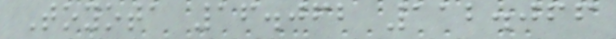Toyota 16.062 112.066
